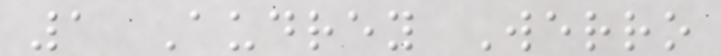1 Audrey Werro
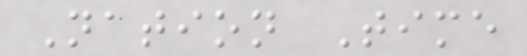Nation Time
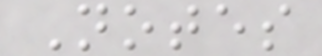Notes
